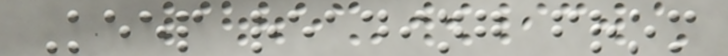Keep reading from
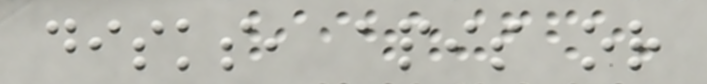disks, apis or
